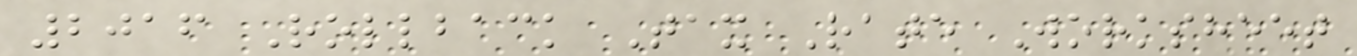2016 Rollback Tax Rate Worksheet
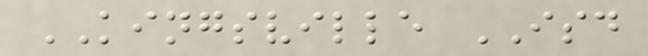KINGSVILLE ISD
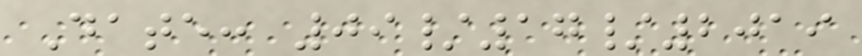Date: 09/17/2019
